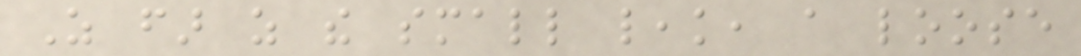As far as the small leak, a loose
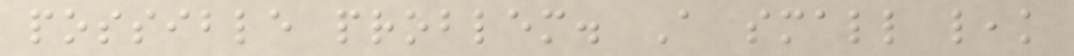possible problem. A small leak
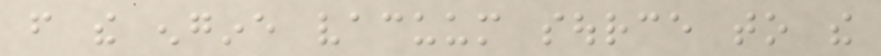from the engine vacuum source to the
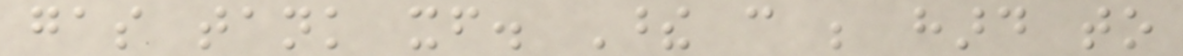gas tank itself. These can be hard to
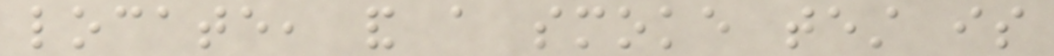locate, and a smoke test is
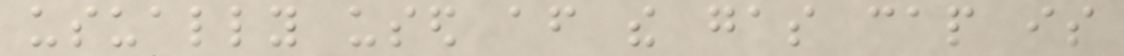usually used after the gas cap is
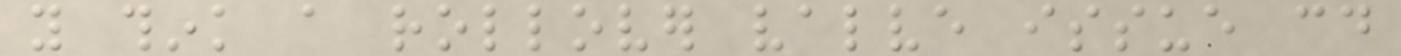you think a rollover valve issue could
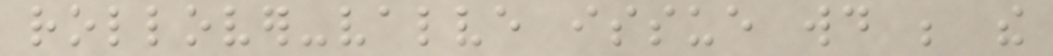rollover-valve issue would be the
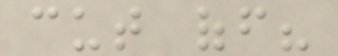cut off?
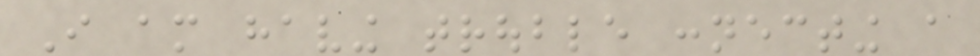I am having trouble connecting a
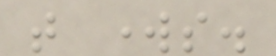that works.
